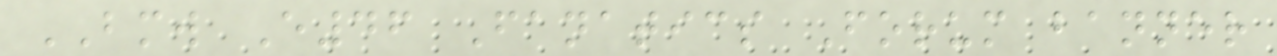BMW E46 Fanatics Forum banner
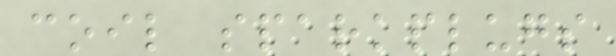coil sparkplugs
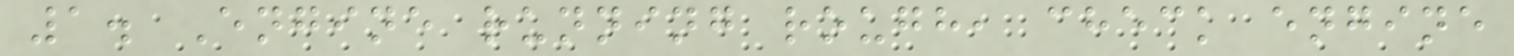1. Engine running rough, check engine
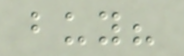buy?
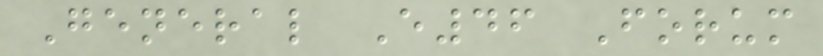General E46 Forum
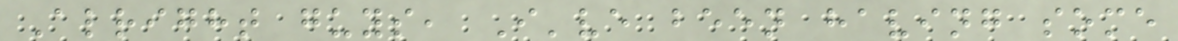Alright guys, I've been having some
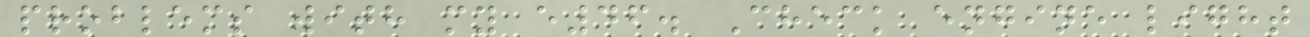problems with my e46. Check engine light
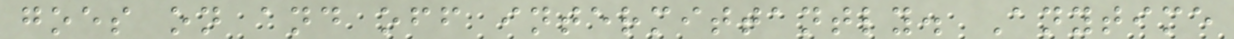goes on and off intermittantly. Anytime
